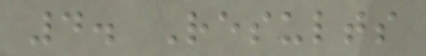4. Results
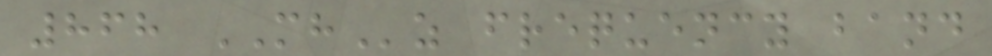868 MHz frequency band
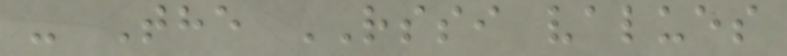- The RSSI values
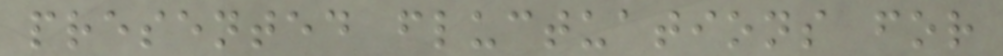presented fluctuations for
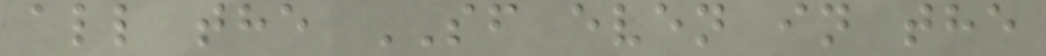all the SF even in the
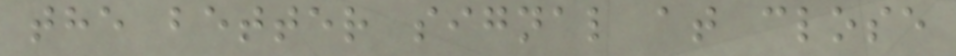the better signal at close
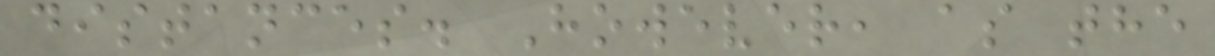distances. However, as the
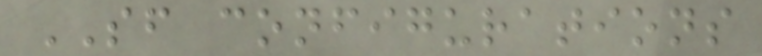SF configurations
